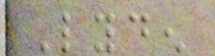Lyden
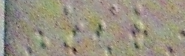Oil
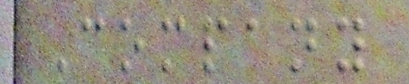Company
